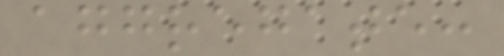aggregate:
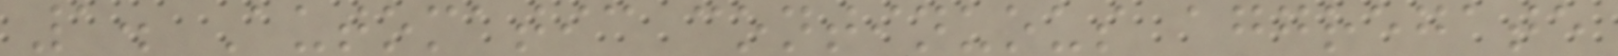1. Automatic continuous aggregate
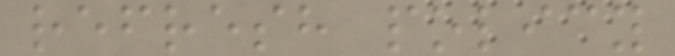refresh policy
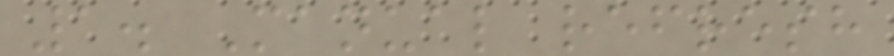1. Manual refresh
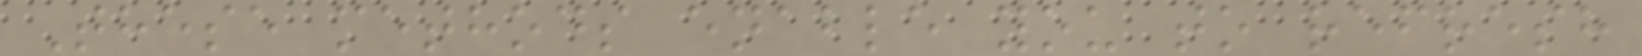These methods enable you to refresh
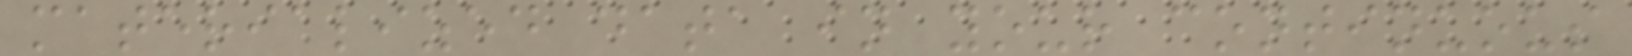materialized data in your continuous
